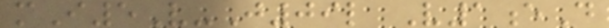mI5V-J09l V1eD
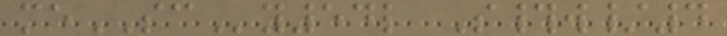meSCy54l S#w/4
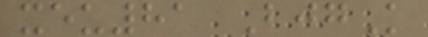xeu81 BjgK
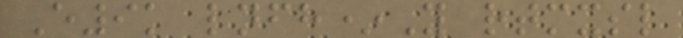E9k lnfh*Y rtmxsl
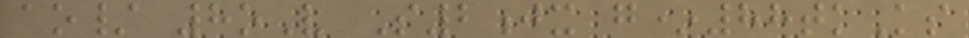ao/ 8oV S2jx g*88tkKs
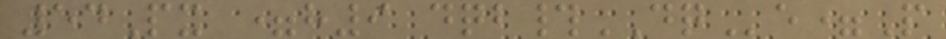54Px =h9 dqb#DQe=P
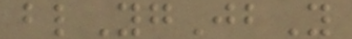blYgJbY
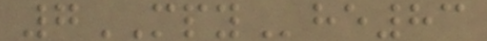7MPYhe83
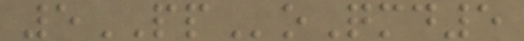5PPoQmd5
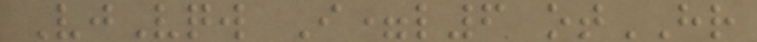VjVqw I=l6 otHR
